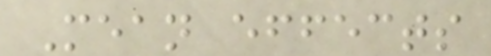Mean effects
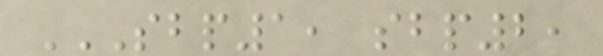SBP1, SBP2,
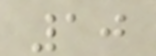10
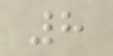8
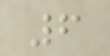6
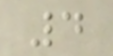4
